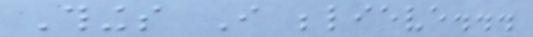Things I believe...
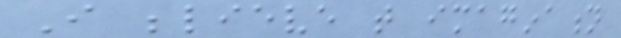I believe that imagination
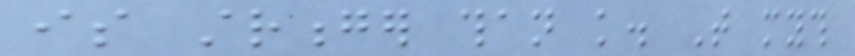is stronger than knowledge. That myth
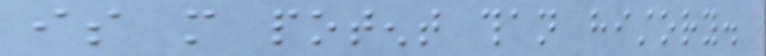is more potent than history.
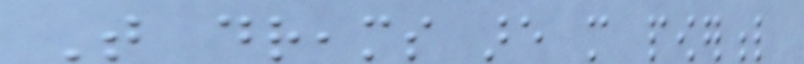That dreams are more powerful
